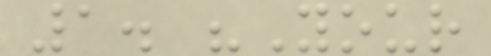1. "Your
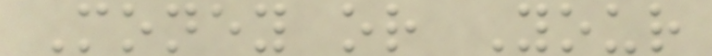Money or Your
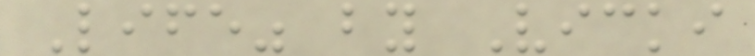Life" by Vicki
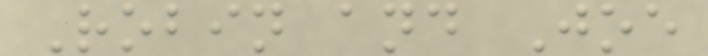Robin and Joe
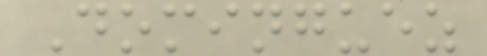Dominguez
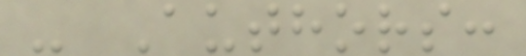- Authors:
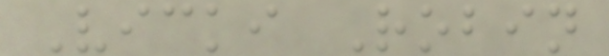Vicki Robin
